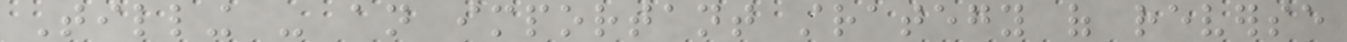Tilling - an important strategy of reverse
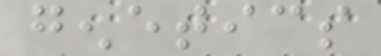genetics
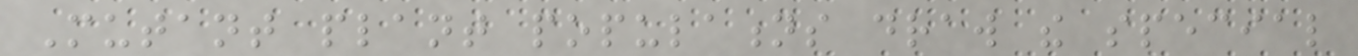Mutant plant populations draw the special
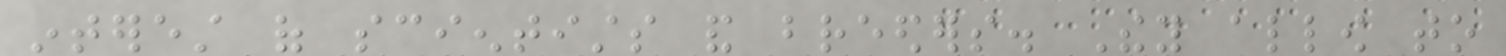interest of scientists and breeders. They allow to
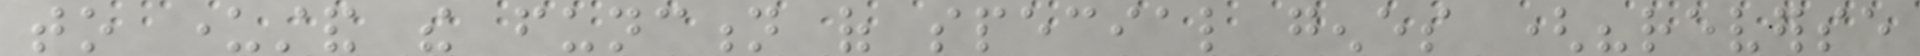to understand the function of special genes ("reverse
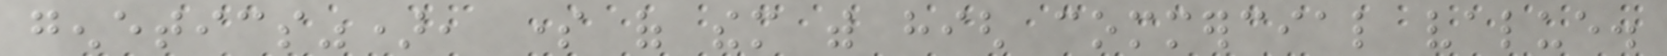genetics"), some of them with high commercial value.
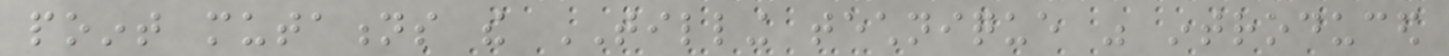point mutations the TILLING technique was introduced
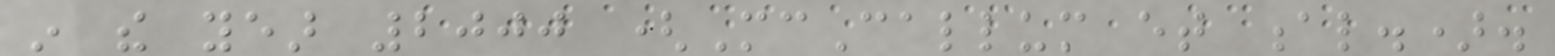in the year 2000 (McCallum et al.).
